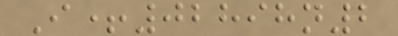I+02898n2
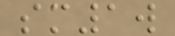sm1w
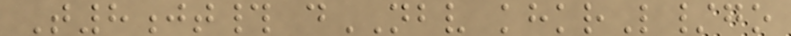T8jt# dNBV khkrL/go
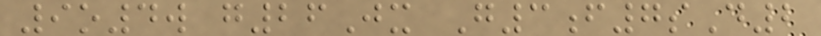9o4w g26Jx G3f7sD2
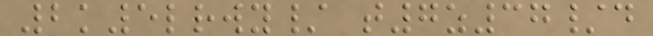2k5lrwy/ t7z37/d
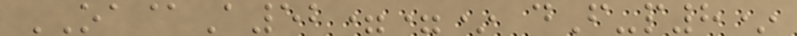OA@A52==* dF-p8*
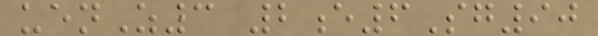uenZ3 2e6Sg90
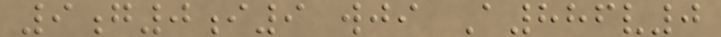9g0i9 wji A886v0
